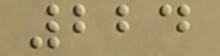224
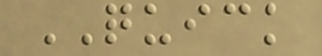QUICK
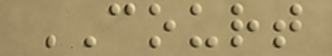COURT
